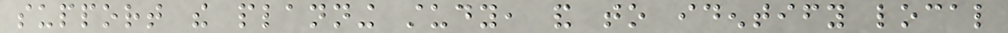support the planning study, and to identify local
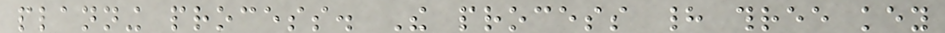planning process. The process had three key
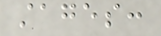stages:
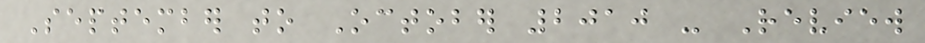September to October 2010 - Review
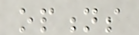options
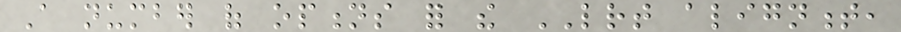A number of options for the LRT alignment,
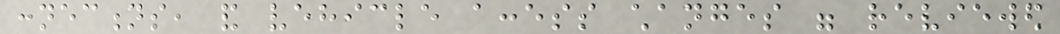connections, and vehicle access changes were reviewed
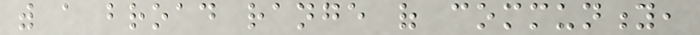with a broad range of community,
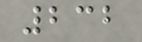232
